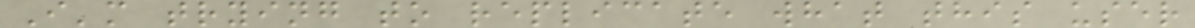I'm trying to replicate what this user
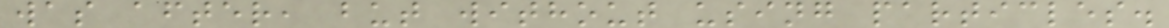was after, but without using particles.
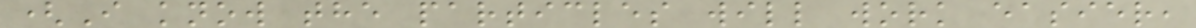(I know the particles will work easier,
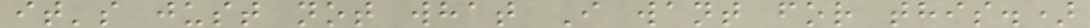it's just not what I want for this.)
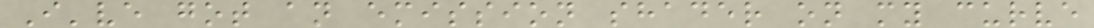I've got an emission shader on my curve
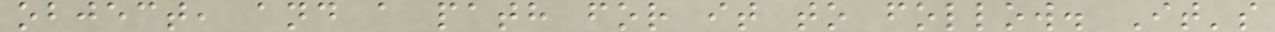object, and a path for it to follow. It's
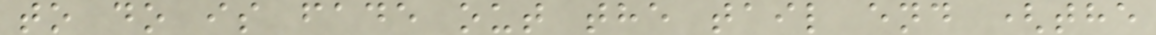to do is fade out the tail end (the
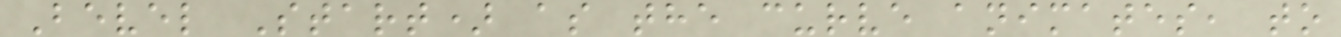Bevel Start) as the curve animates, to
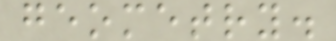geometry.
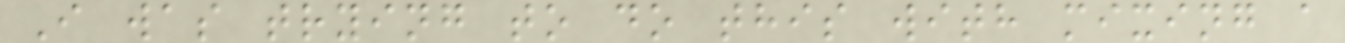I was trying to do this with mixing a
